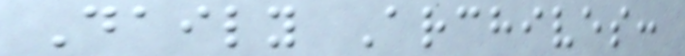Daily Archives:
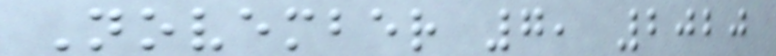November 7, 2020
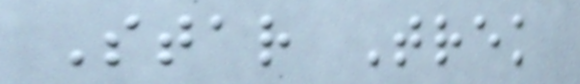Star Trek
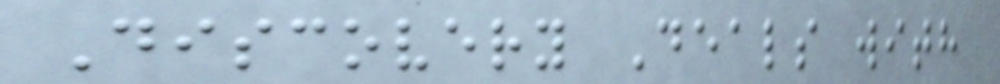Discovery Deals with
